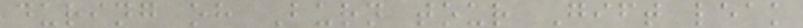during oh Burn tour Gift leak
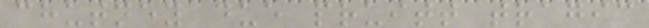chutney due pruitt tragic
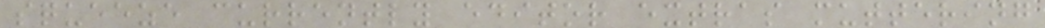squeeze currently editor extras muttering
